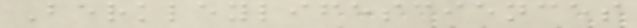Berkleylifesciences
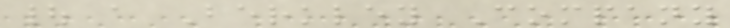| a Berkley Company
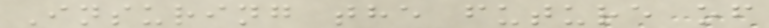Insuring the future of
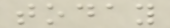today
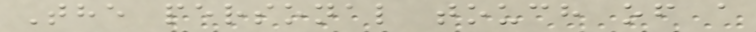The personal touch of a
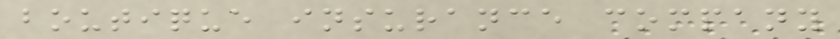boutique insurance company
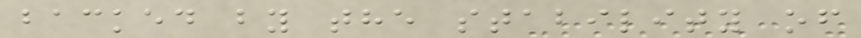backed by the stability of
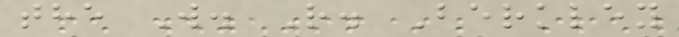the W. R. Berkley
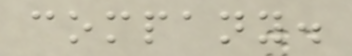company.
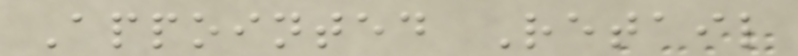Appointed Retail
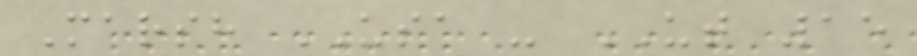Marsh USA - UT 15
